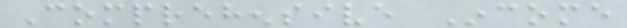Comprehensive Income
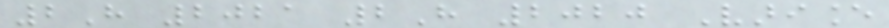2H 2021 2H 2020 Variance
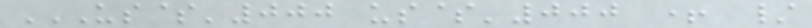US$'000 US$'000 + /
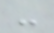-
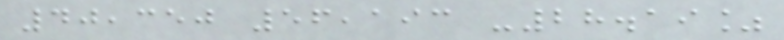40,350 56,193 -28.19%
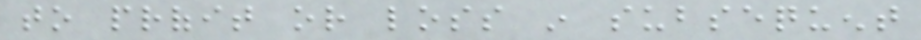to profit or loss in subsequent
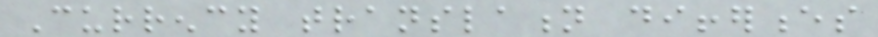Currency translation differences
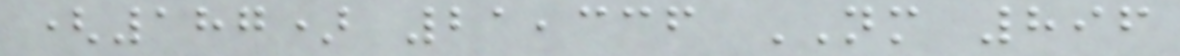(187) 21,336 NM 896
